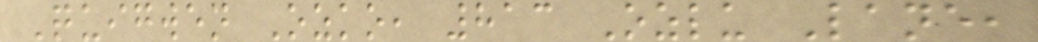Quigwen Ozko, 813 Ozlu Lane,
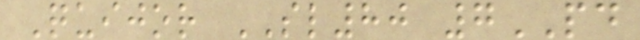Quijor SL80 7PD
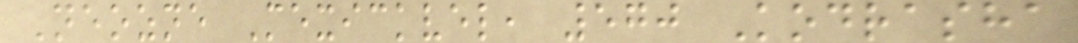Neozne Mexickvel, 570 Kodrasha
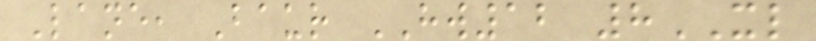Lane, Baur HW12 8XL
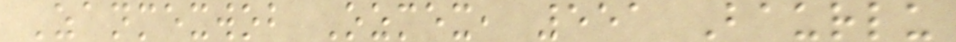Zanmexwob Ozmex, 551 Baurlu
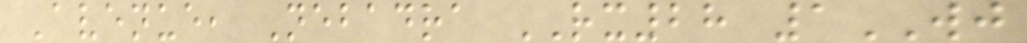Avenue, Nebadra RX28 1WJ
